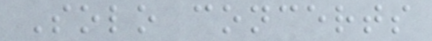Solo concerts
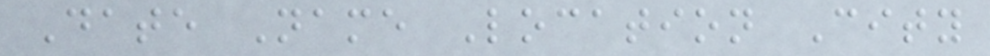Date Name Location City
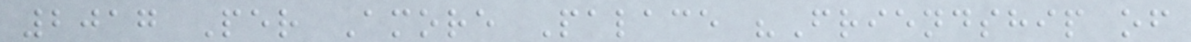2017 Per Amore Palace "Friendship of
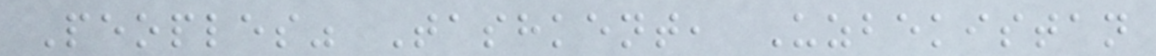Peoples" Tashkent, Uzbekistan
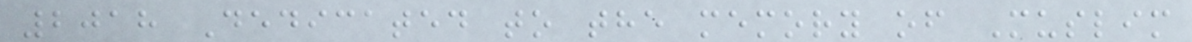2018 Dedicated to the memory of Muslim
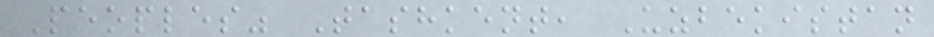Peoples" Tashkent, Uzbekistan
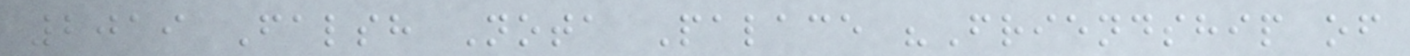2019 Falsh Nota Palace "Friendship of
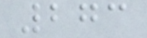273
